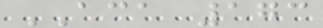ACA 173
